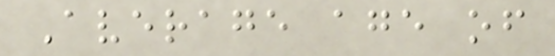Average age of
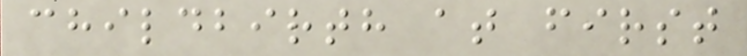childbirth at first
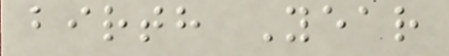birth Year
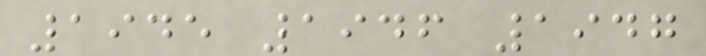1945 1946 1947
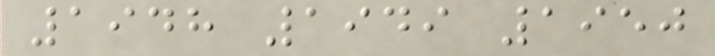1948 1949 1950
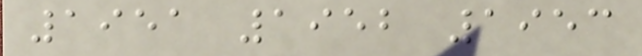1951 1952 1953
